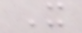It
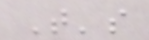That's
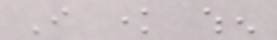I know when
